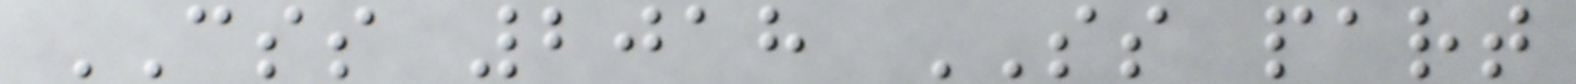CSS 2018 SS part
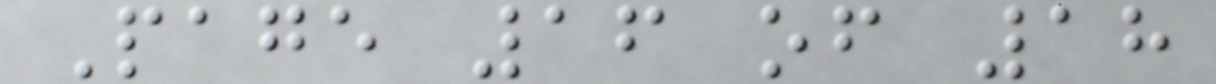Page 16 of 18
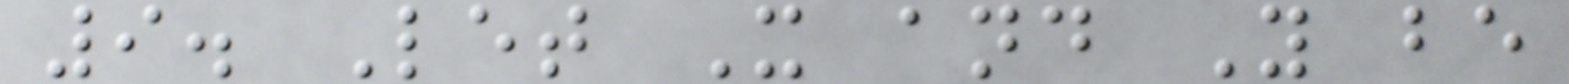9. Let X and Y be
